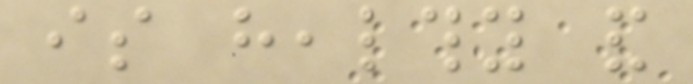is healthy and
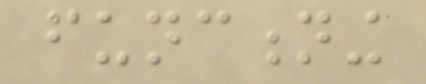functioning
